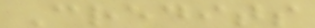Credits
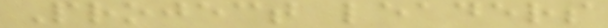Project leaders
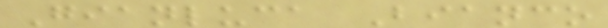Gianluca Bianco
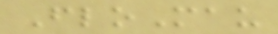FloMau
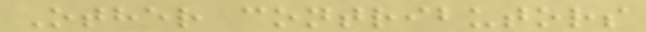Other contributors
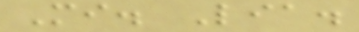Mi. Lia.
